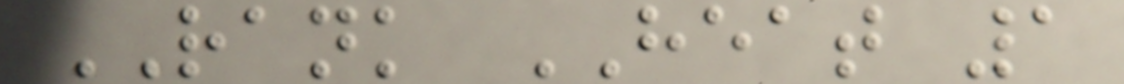RANK HEAT 1
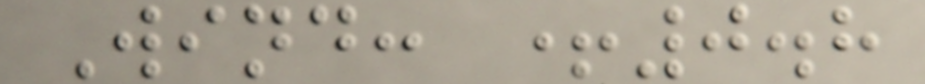Wind: +0.8
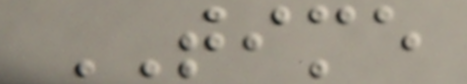TIME
